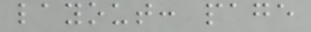layout: page
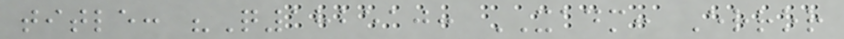title: "Q182510: XADM: Error
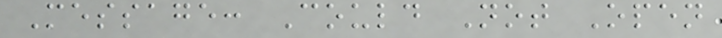Message: Could Not Open
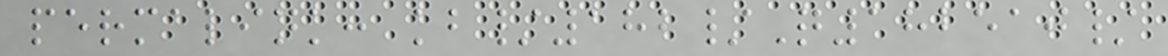permalink: kb/182/Q182510/
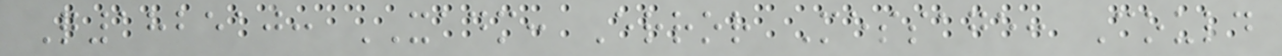Q182510: XADM: Error Message: Could
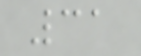31
